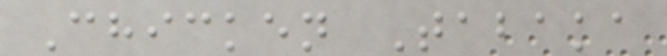Chicken Tabaka
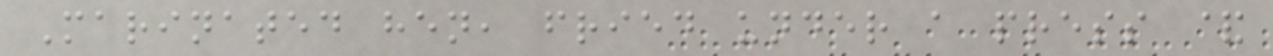Marinated hen, fried under a press &
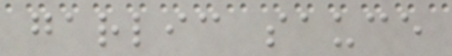garlic sauce
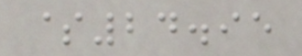$24.95
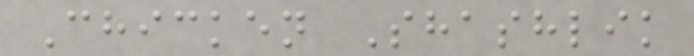Chicken Shashlik
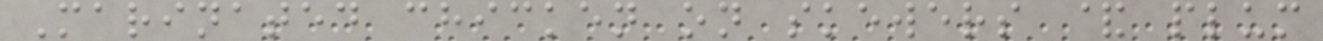Marinated chicken on skewers & plum
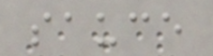sauce
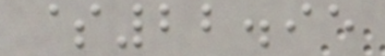$22.95
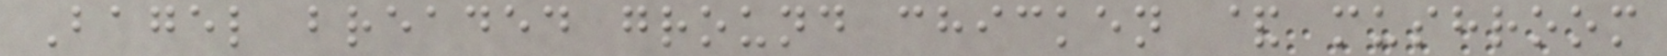Bagel breaded ground chicken & mushroom
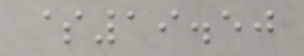$19.50
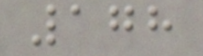178
